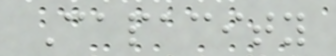Capacity
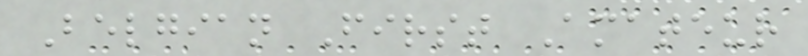Belgian First Amateur
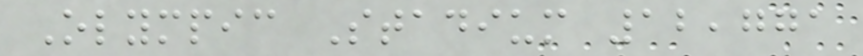Olympic Stadium 12,771
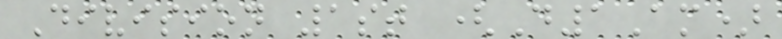Division 1st (D1Am)
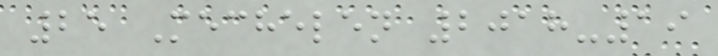25 Mechelen 2018-19
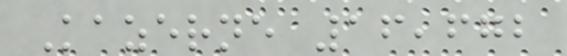Kazerne 16,672
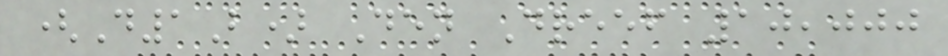(D1B) Den Dreef 10,000
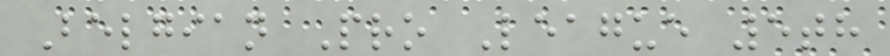Belgian Pro League 5th
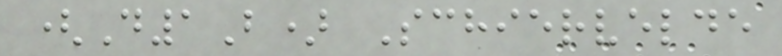(D1B) Schiervelde
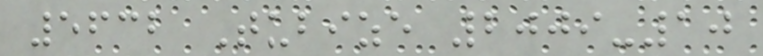5632 Tubize 2009-10
